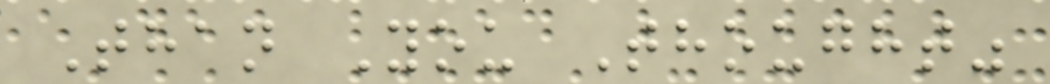Than You Thought"
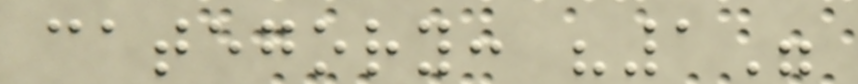category: "1"
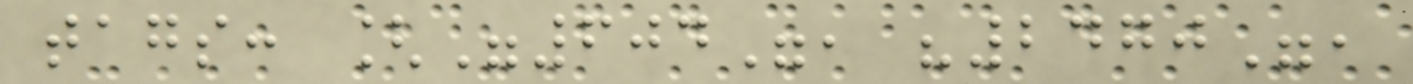tags: ["604", "2470",
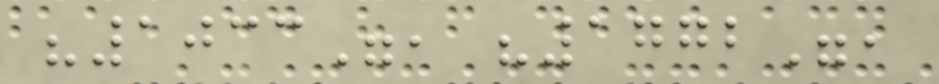"1033", "1772",
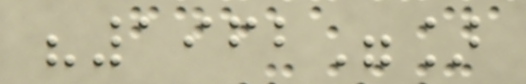"1962"]
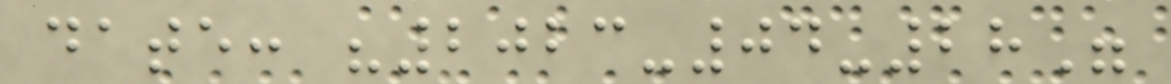date: "2023-04-28"
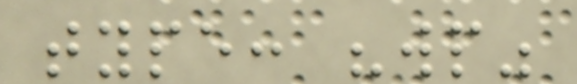type: "wp"
